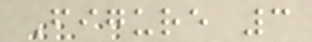Figure 3
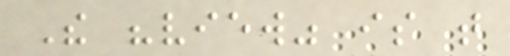The "view" is that
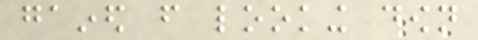gained from looking down
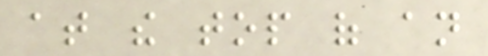at the top of an
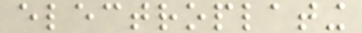electroplating
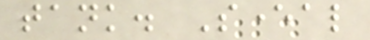tank. Several
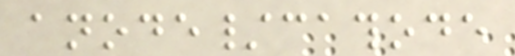anode/cathode
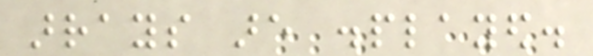arrays are displayed.
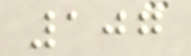107
